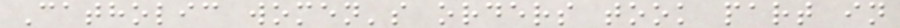Catholic women's orders took part in
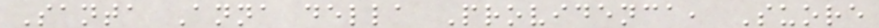Santa Anna della Providenca, Suore
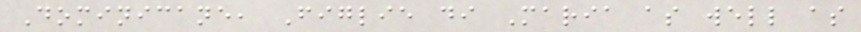Dominicane, Figlie di Maria as well as
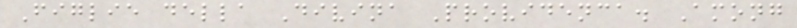Figlie della Divina Providenca. Among
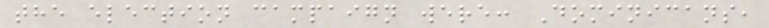the election campaign were: Dominicans,
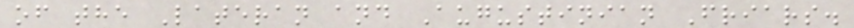of the Lateran and Augustinian Friars.
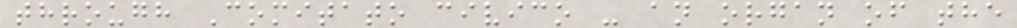through Comitato civico - an organ of the
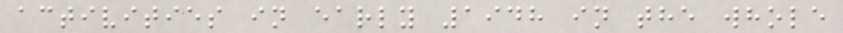activities in early 1948 in the whole
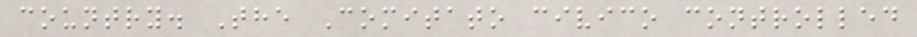country. The Comitato civico controlled
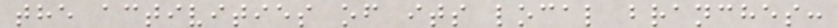the activities of its local branches:
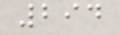294
